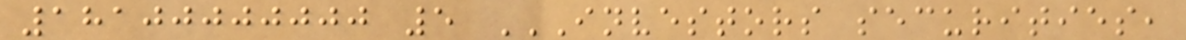18100000000 5 INVESTORS SECURITIES,
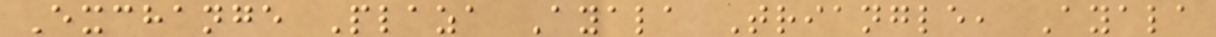Exchange Plaza Ayala Triangle, Ayala
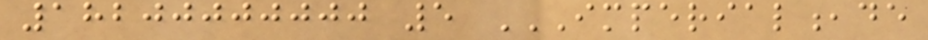18200000000 5 IMPERIAL,DE
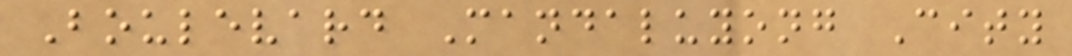Boulevard Mandaluyong City
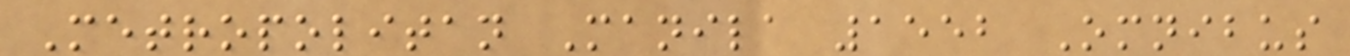Metropolitan Manila 1552 Omnibus
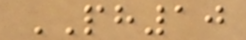PH10
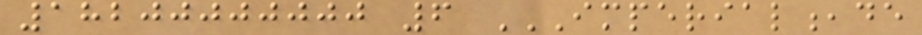18200000000 6 IMPERIAL,DE
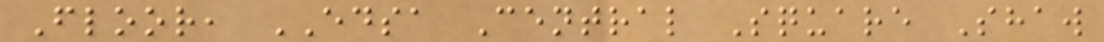Floor, EDSA Central Square Shaw
